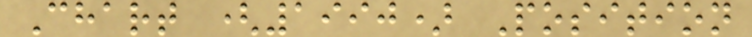Chart (1990) Position
